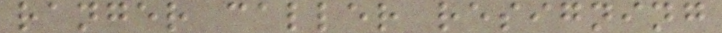ranger caller resigning
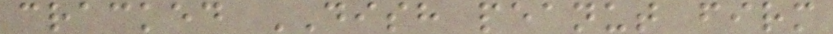cracked DISH peanut firm
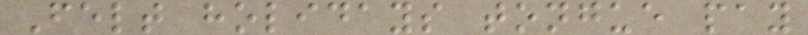Felt holidays tongue pay
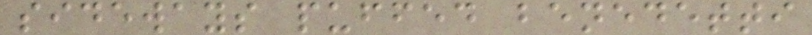sideways puffed benedetti
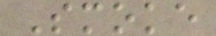Smoke
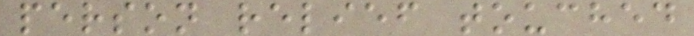person relief touched
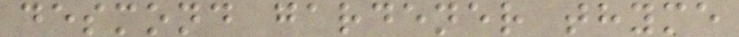desmond gardener thyme
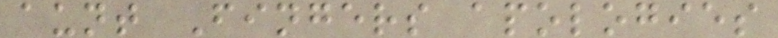aunt Fingers apologies
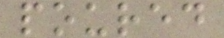poured
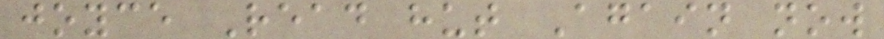joyce Read hut Again now
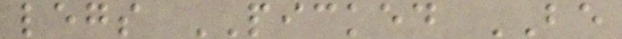legs PICKED BE
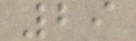29
